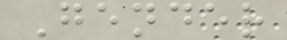Gender
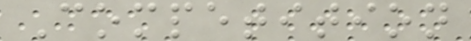Competition
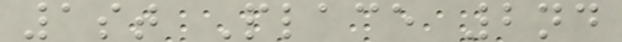1st Place 2nd
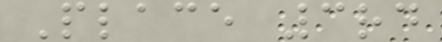Place 3rd
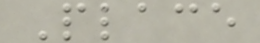Place
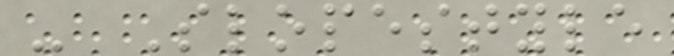- Slopestyle
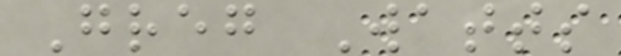Greg Watts
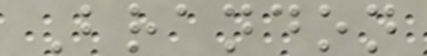Brandon
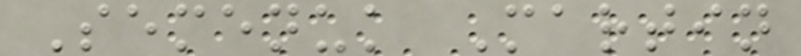Semenuk Martin
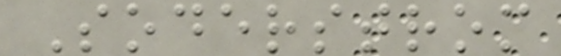Soderstrom
